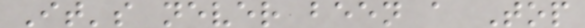It's never been a Top
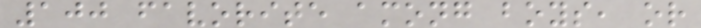100 favorite among boys, or
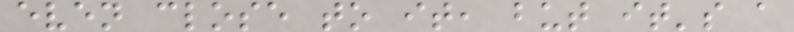even close to it, but it's a
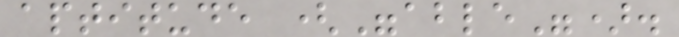aptitude ("able").
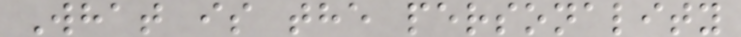What is the personality
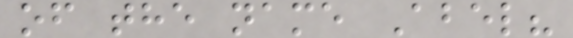of the name Abel?
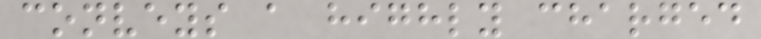conveys a highly charged
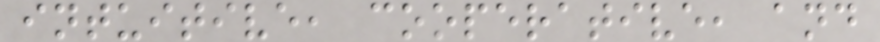intuitive, cooperative, and
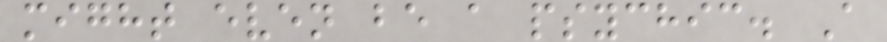might even be a psychic. A
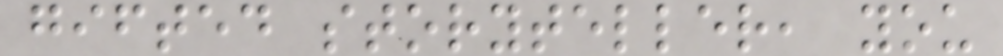gifted storyteller, you
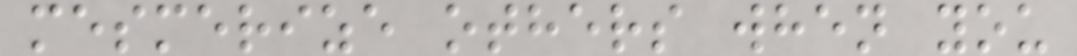mesmerize others when you
